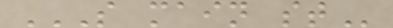S MAIN ST
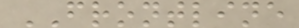FRONTLINE
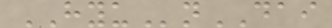HYUnDAI
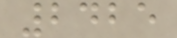2425
